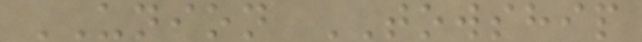UNION TOWSHIP
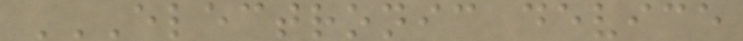ELECTRONIC DEVICE
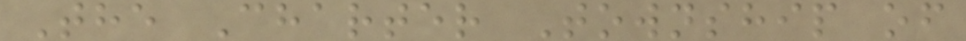The Charter Township of
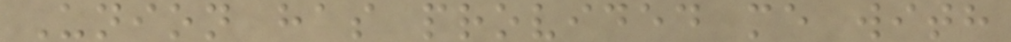Union has provided me with
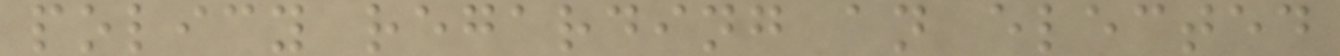policy regarding an elected
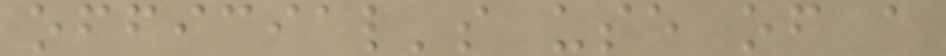official's use of a
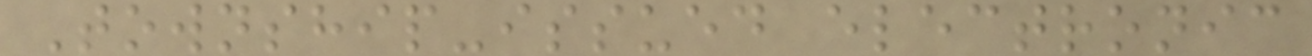Township-issued electronic
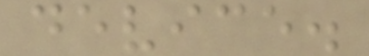device.
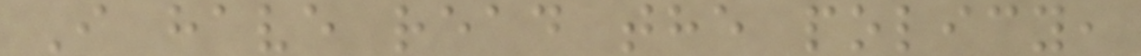I have read the policy,
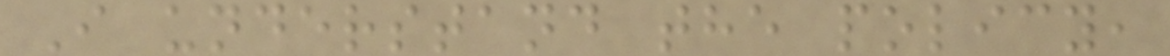I understand the policy,
